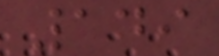149
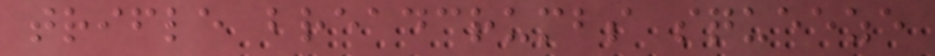trifle breadcrumbs squeeze
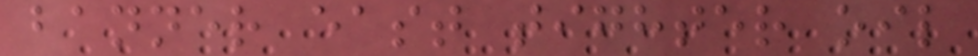banner east tighter oil
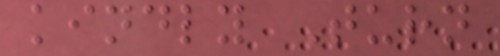kindly Turn
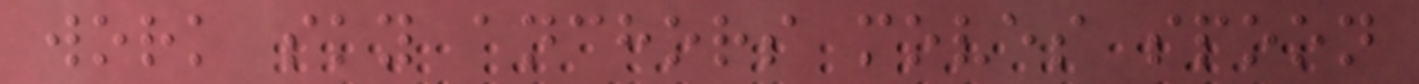work sky anchors moves spoon
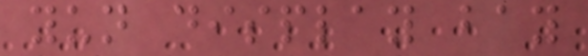yun display bay
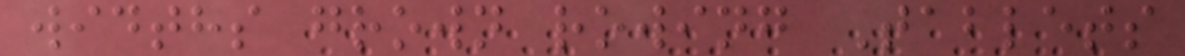widths grown rowing Tablets
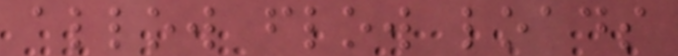allow flow loads
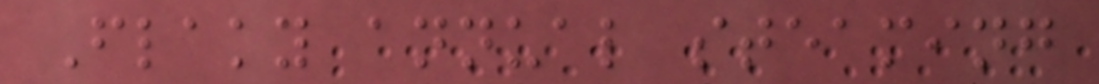Flaky annual steaming
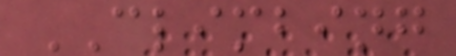CLIMBING
